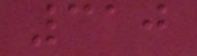310
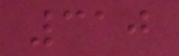310
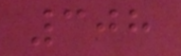308
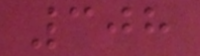308
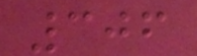306
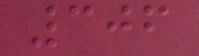306
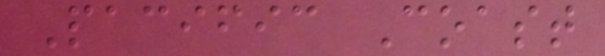Pacific Coast
